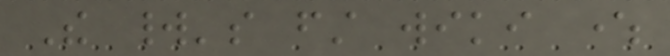The world's first wiki where
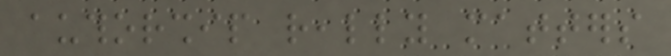authorship really matters
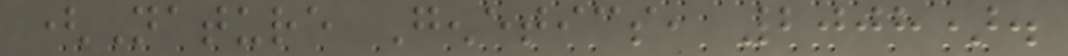(Nature Genetics, 2008).
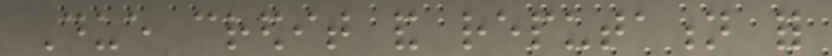Due credit and reputation for
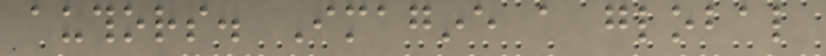authors. Imagine a global
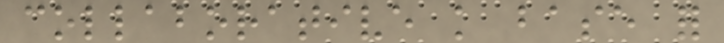collaborative knowledge base for
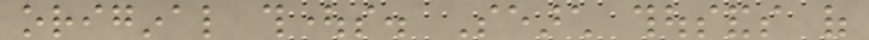original thoughts. Search thousands of
